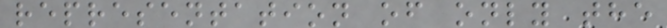representation of only the
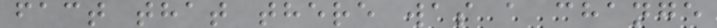fact that there was a change
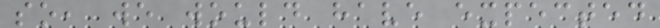so, we would have expected
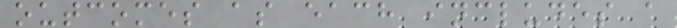outcomes as each includes a
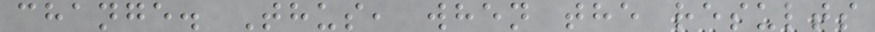change. Thus, when the results
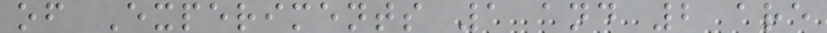of Experiments 1 and 2 are
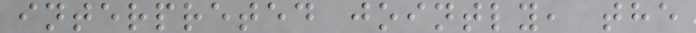interpreted jointly, the
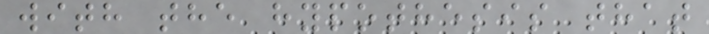with the hypothesis that
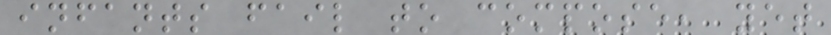infants fail to compose, yet
